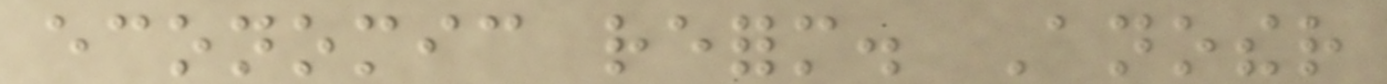economic reform. Another
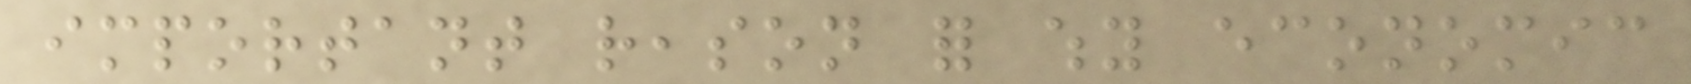important reason for why economic
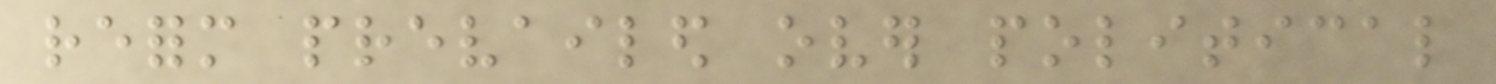reform prevailed over political
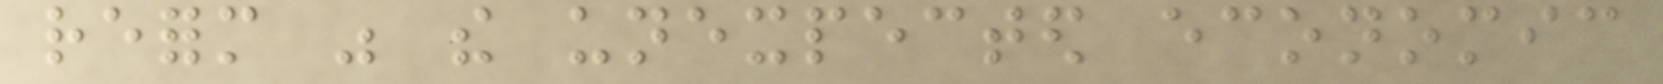reform was the unexpected economic
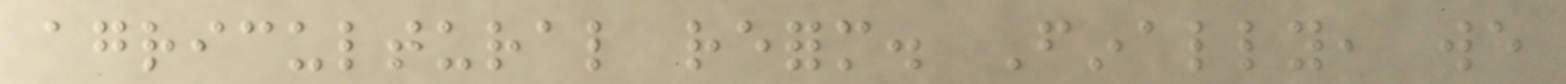agricultural reform. Finally, we
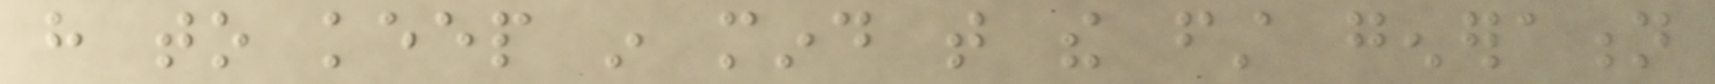have to keep in mind that the first generation
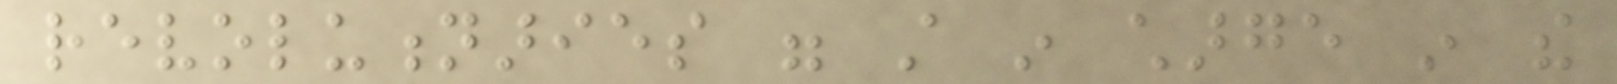revolutionaries were still in charge in the
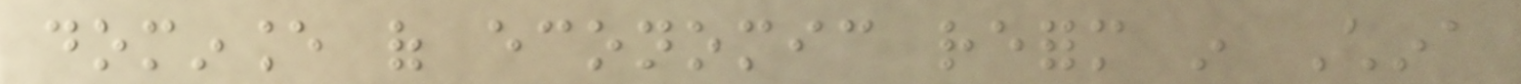dominance of economic reform in China
